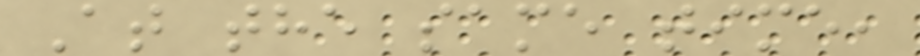At the same time,
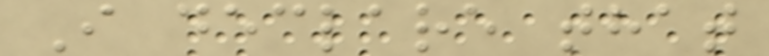I declare that
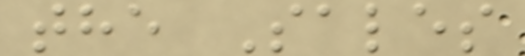the Sales
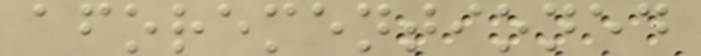aforementioned
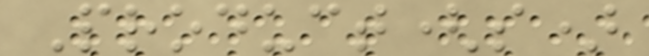Product(s)
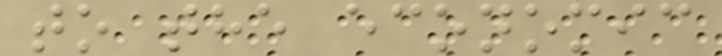to the economic
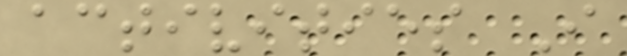activities I
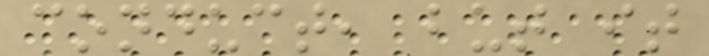conduct, but it
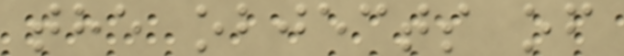the objects of
